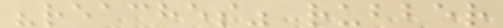"reaches" rubber
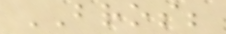BROS;
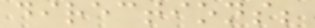directions;
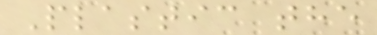Plastic the
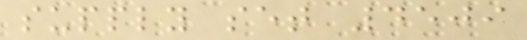supply set 4509
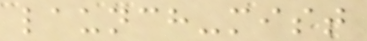launch-mist
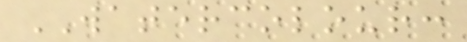WATERCOLOUR:
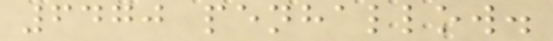6470 penhallow.
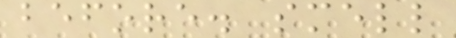before. smell
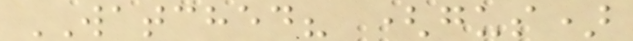WATCHED? (gus)
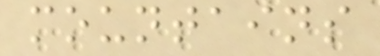mountains
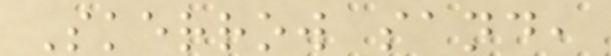Skerrow sand,
